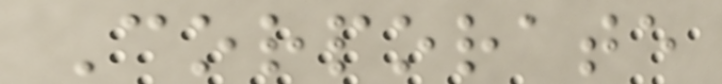Corporate
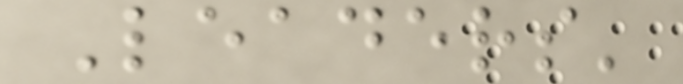Leaders'
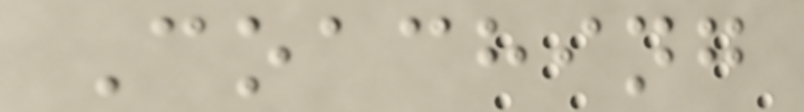Coaching
